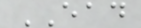EAD
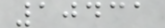10431
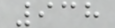938
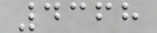4368
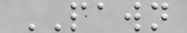PAWN
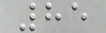85
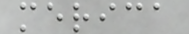merica
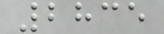2835
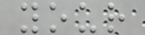your
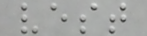vest
